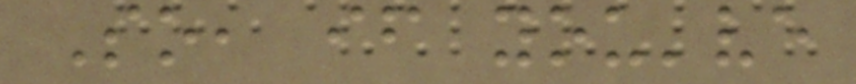So, if you've
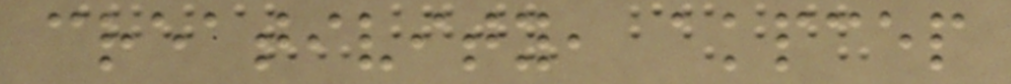creativity, akpcep
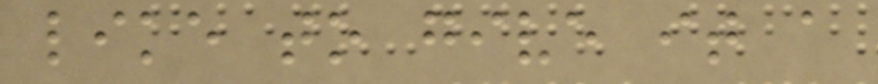like to give it a
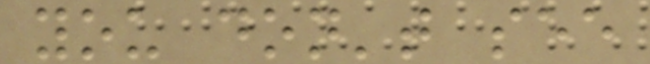you don't see
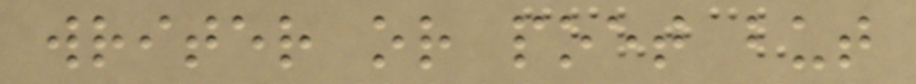writer or poet but
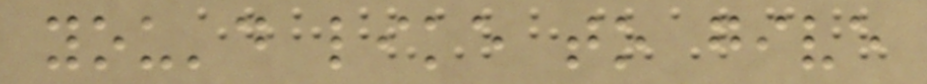you'd like to give
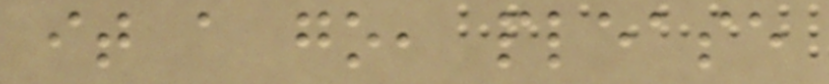it a go, please
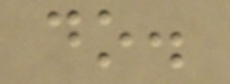do.
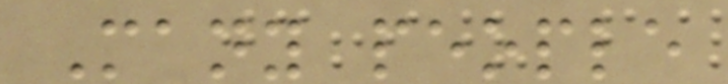Many people
